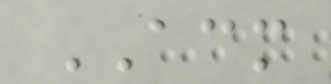ACM
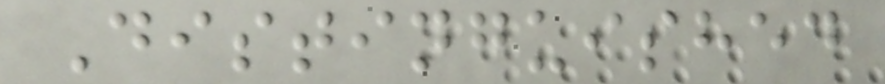Distinguished
